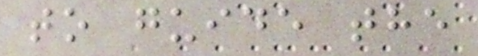to guide the
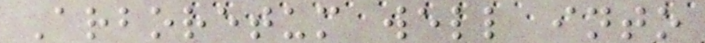Arboretum well into
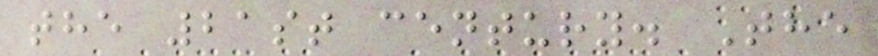the 21st century. The
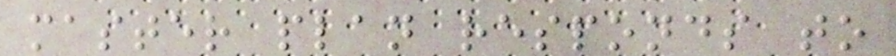master plan responds to
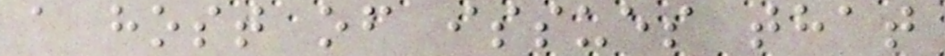a host of issues that
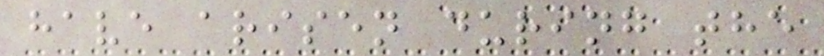have arisen during the
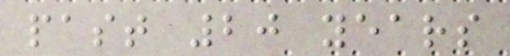past 20 years
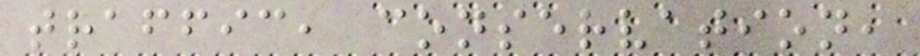traffic, conservation,
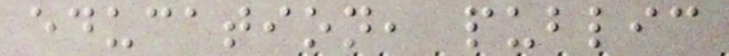education, public
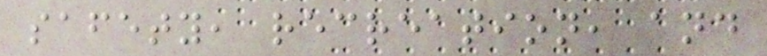safety, recreation, and
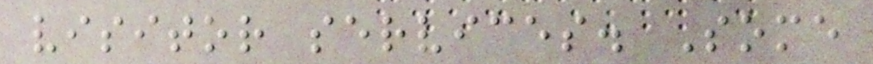visitor services. Some
